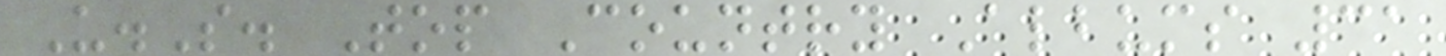U.S. Top Country Albums 31
